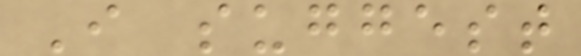I suggest
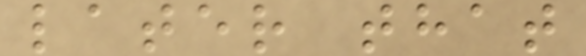later that
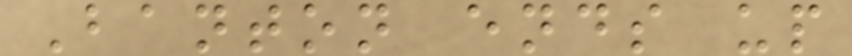Banton ends up
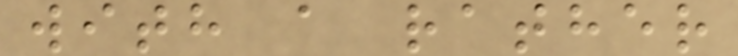with a rather
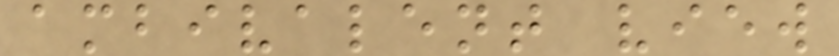ambivalent view
